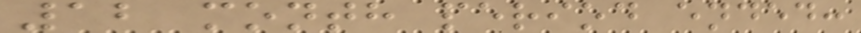12 month period ended:
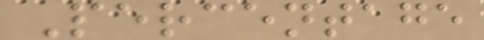Percentage
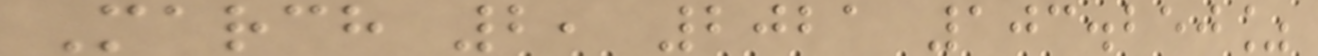March 2, 2021 103.250%
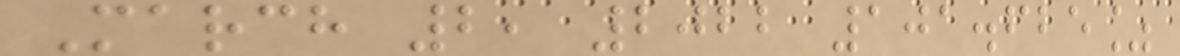March 2, 2022 101.625%
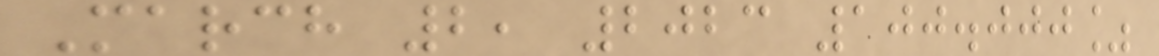March 2, 2023 100.000%
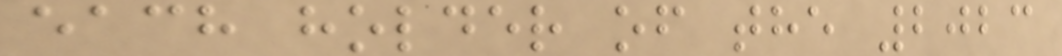each holder of the 2023
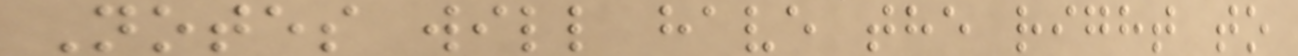Notes will have the right to
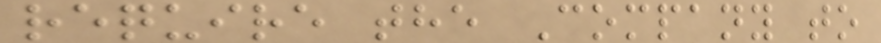require the Company to
